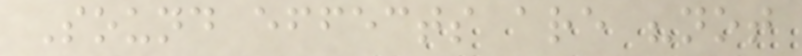Sound effects are "not
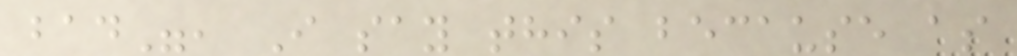bad", I say this because as
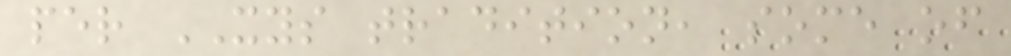per XYS tradition, some of
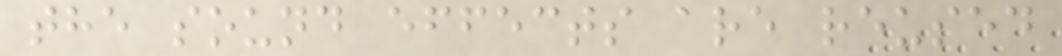the sound effects are reused
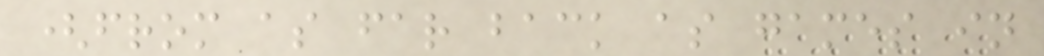(from as far back as games in
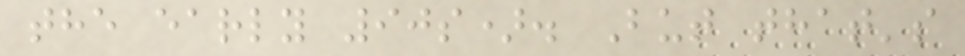the early 90s). But that's
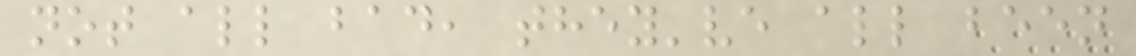not all bad, they've all been
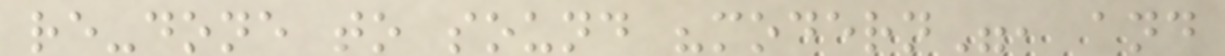re-done to sound "modern", and
